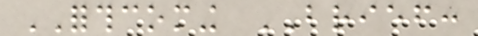FORTHCOMING BRIEF:
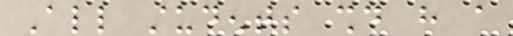All students should have a
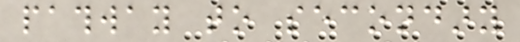pathway to secondary
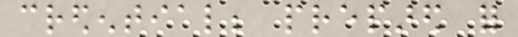credential; prepared for
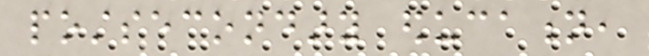postsecondary education,
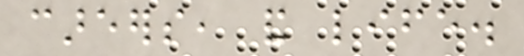careers, and life.
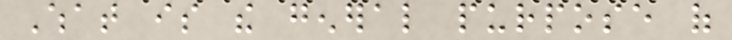What is the general purpose of
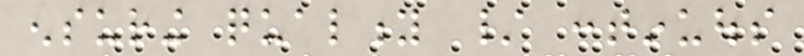ensuring quality / continuous
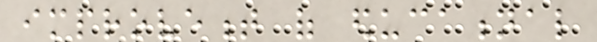improvement of educational
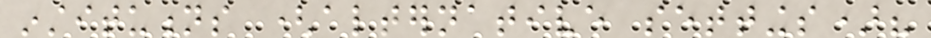institutions (alternative settings)?
